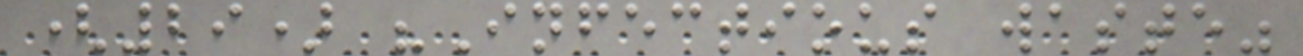(29) "Infectious waste"
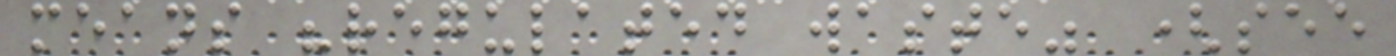means "regulated waste" (see
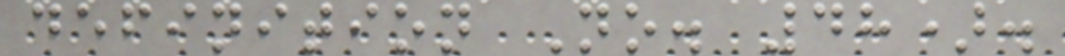definition No. 48).
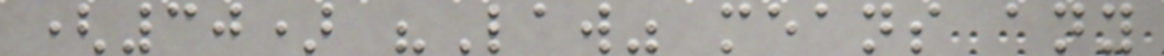(30) "Law" means any
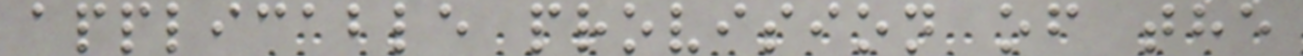applicable provision of the
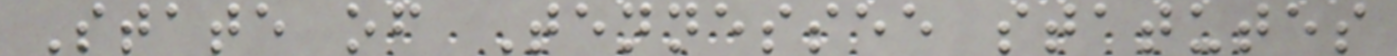State of Tennessee statutes
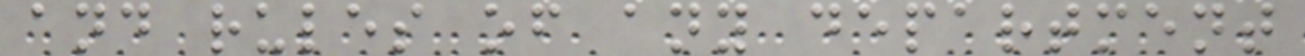and rules of any department
